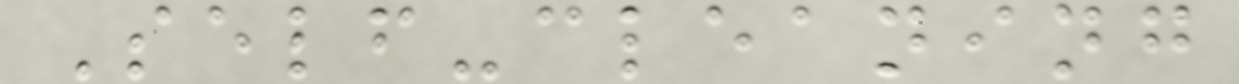Self-cleaning
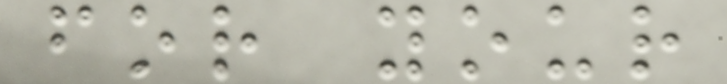for your
